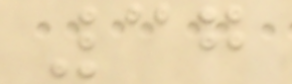37
